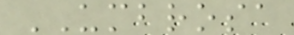UMBROSA
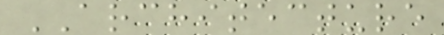ARCHITECTURE
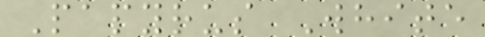Papyrus White
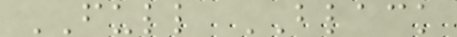FULL BLACK
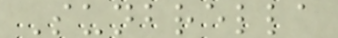Sunbrella
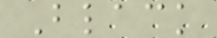Black
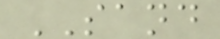SAND
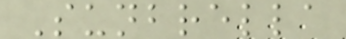Sunbrella
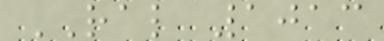RAL 1013
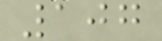107
